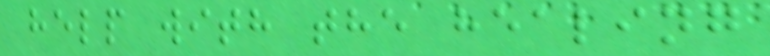help with the healing
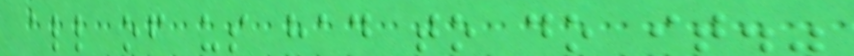all of us had to do it."
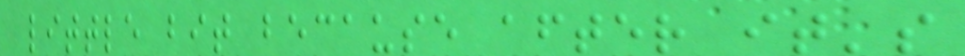little bit because after it's
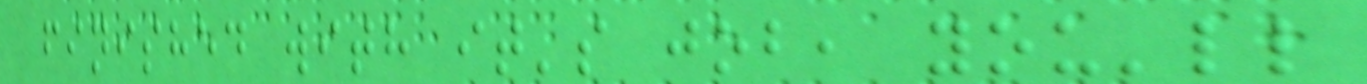finished with it's job, you'll
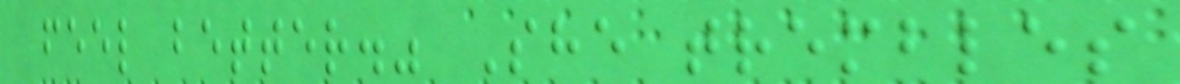feel better." She trembles
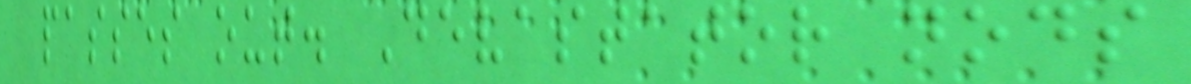passes out. Devastator nods
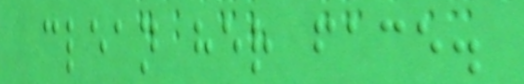clean her face.
